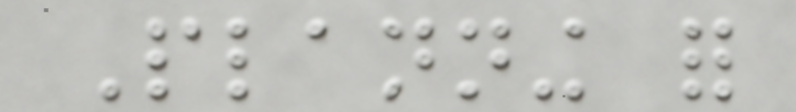Planning for
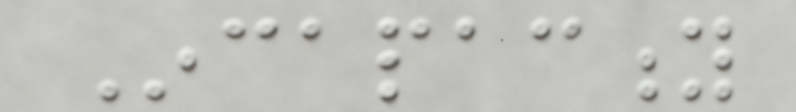Incapacity
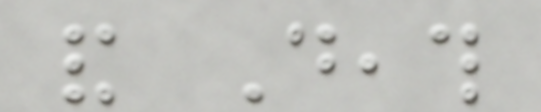and Death
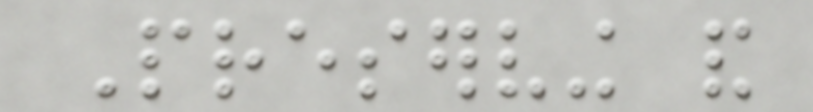Preserving and
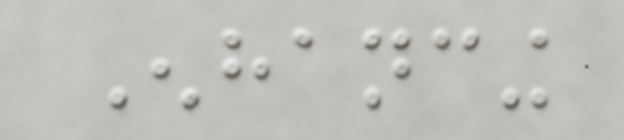Enhancing
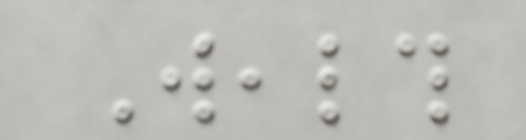Wealth
